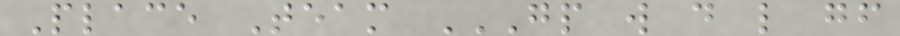Place Team GP W D L GF
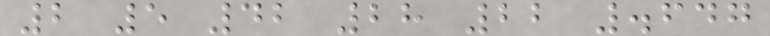2 5 42 28 22 .647
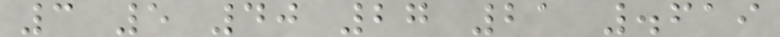3 5 40 27 21 .619
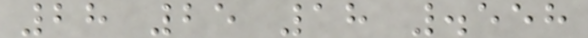28 25 18 .558
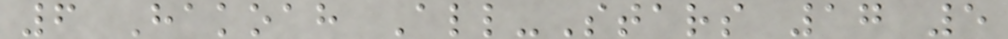6 Hakoah All-Stars 17 5
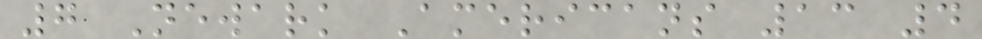7 Newark Americans 13 4
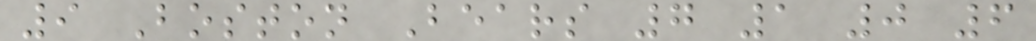9 Boston Bears 7 1 0 6
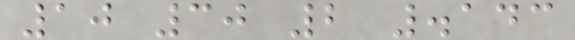10 30 2 .143
